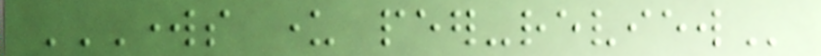WORKS UNDER PEER-REVIEW
